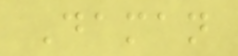Daman
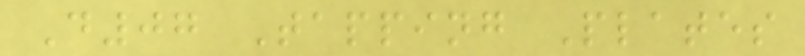D07 Tapping Plates
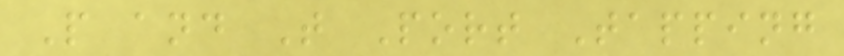P and T Port Tapping
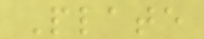Plate
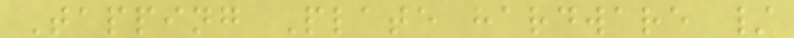Tapping Plate hardware /
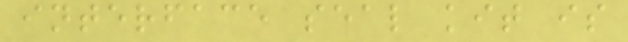interface seal kit is
